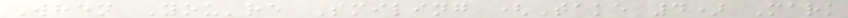When You're Smiling (Take 4) Mark
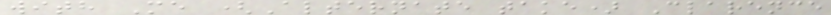with Me (Alternate take) Clarence
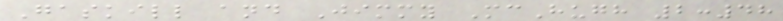Gaskill and Jimmy McHugh 2:48
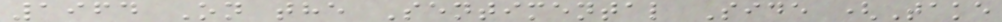1964 On the Sentimental Side (Take
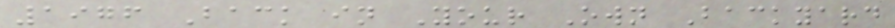1976 Back in Your Own Backyard
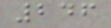246
